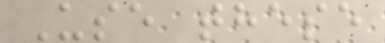Use these
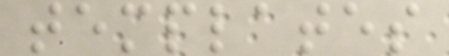templates
